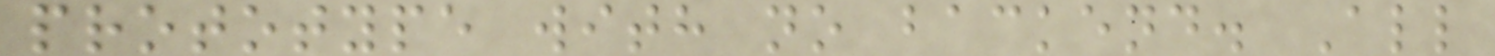prototype with no backend. All
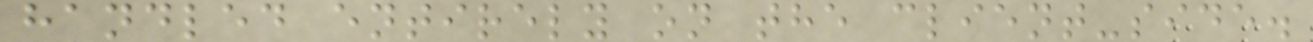handled entirely on the client-side.
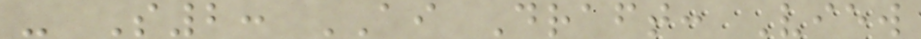- S2: AI Draft: View
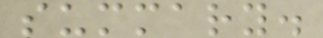summary.
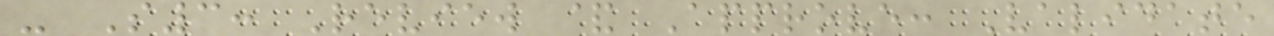- S3: Review & Approve: Validate
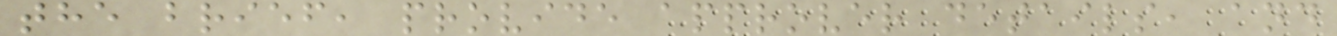the brief, provide approver details, and
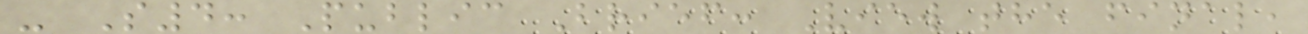- S4: Public Brief: View the final,
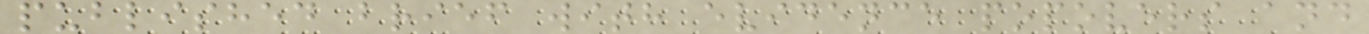published brief with evidence popovers and
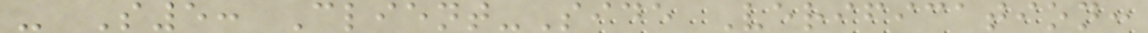- S5: Client-Side Verification:
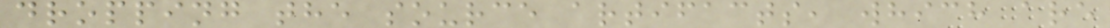dropping the source artifacts, which are
